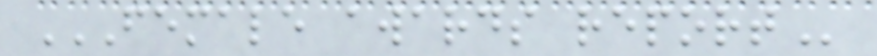FEMALE AWARDS REPORT
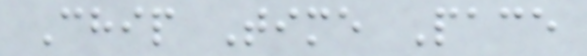Chip Time Pace
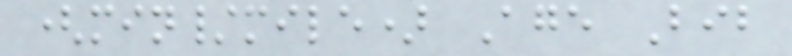(min/mile) Age Bib
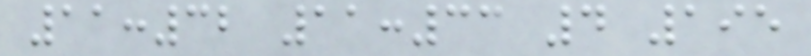11:32 11:33 4 195
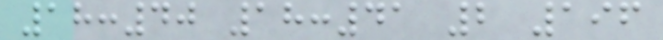18:40 18:41 2 196
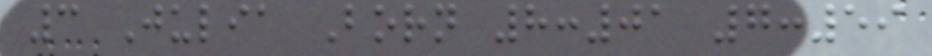3 Julia Born 8:01 7:59
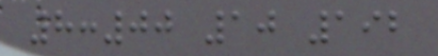8:00 10 192
